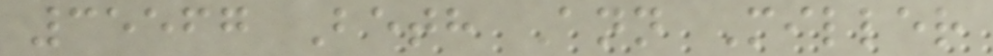35567 Beth Ann Miller
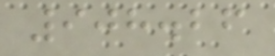908.26
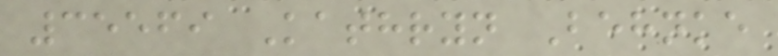35569 Kathryn Behnke
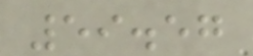59.57
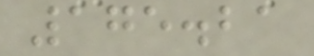175.21
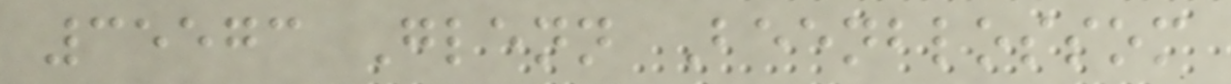35573 Glenn Beenblossom
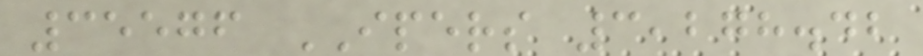35576 IPERS 3,278.42
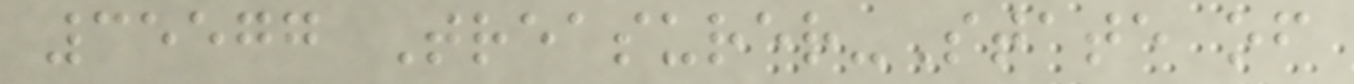35577 Treasurer-State of
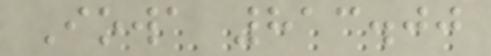Iowa 813.00
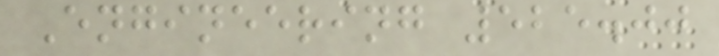Engineering 525.00
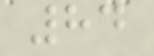84
